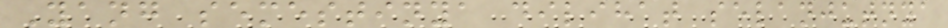Yang semestinya dilihat selanjutnya
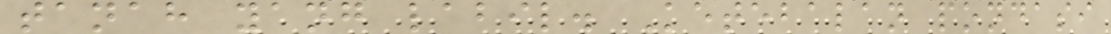tanah yang labil. Ketebalan pondasi
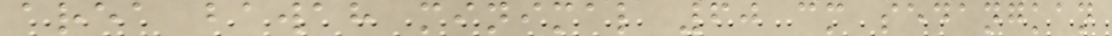area bawah minimal 60 cm sedangkan
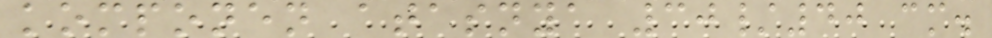komponen atasnya 30/40 cm.
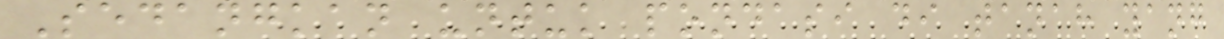Sedangkan untuk pondasi di tanah yang
